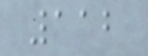112
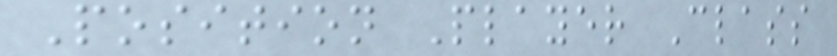Position Player Class
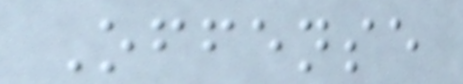Offense
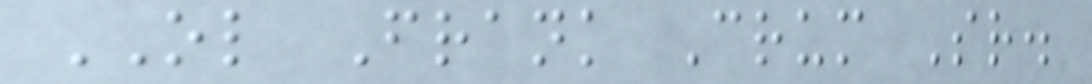OL Frank Crum Sr.
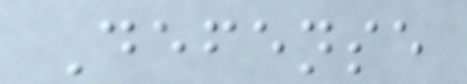Defense
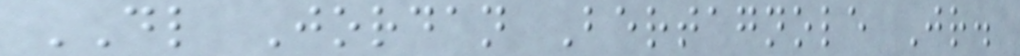DL Jordan Bertagnole Jr.
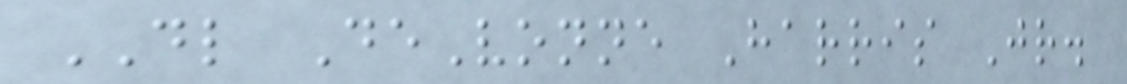DL DeVonne Harris Jr.
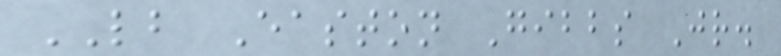LB Easton Gibbs Jr.
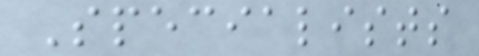Specialists
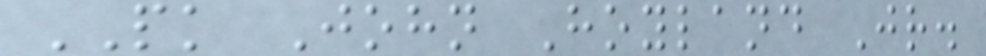PK John Hoyland Jr.
